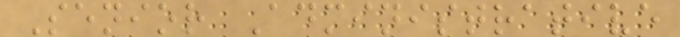Senior Administrative
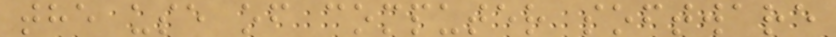the use of computer software
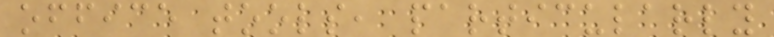office tools, particularly
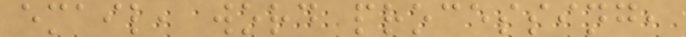email, word processing,
